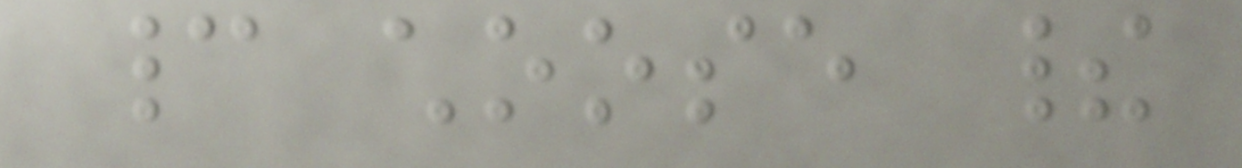cannot choose their
